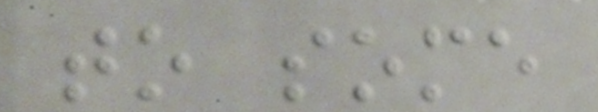to some
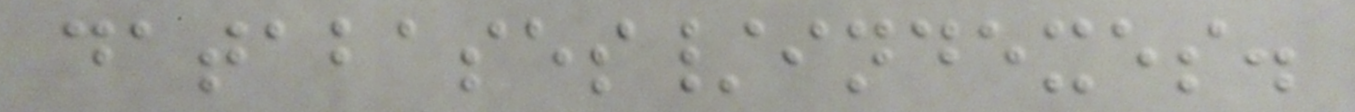databases/indexes.
